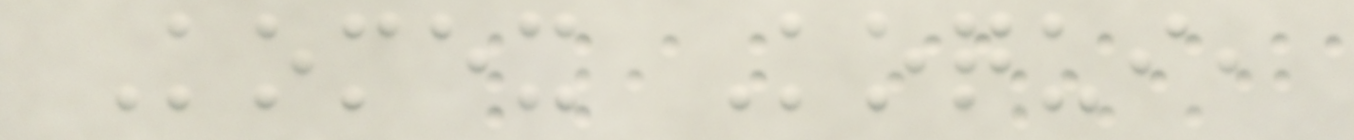Komex Koqui,
